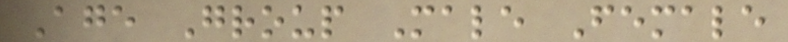Age Group Male Female
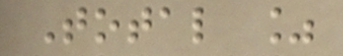Total %
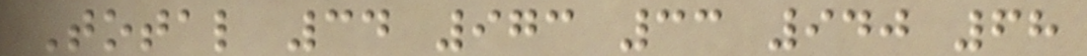Total 34 973 33 940 68
